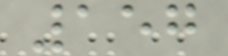157
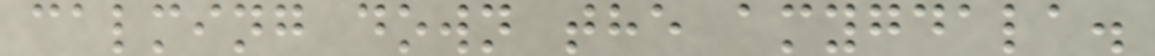calming down the amygdala.
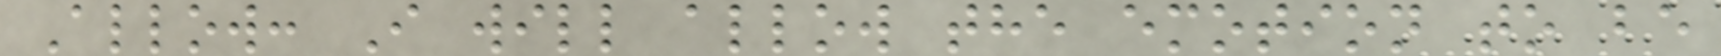Allow: I will allow the emotion to be
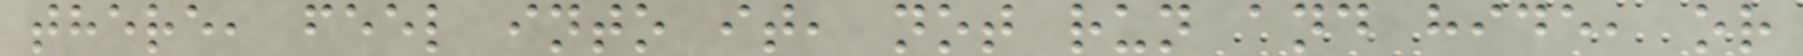there, feel into it, not run and hide, or
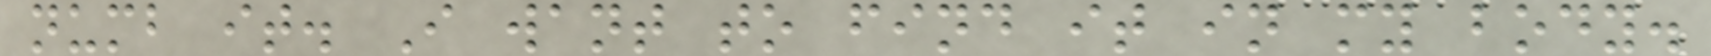numb it. I want to find it in my body.
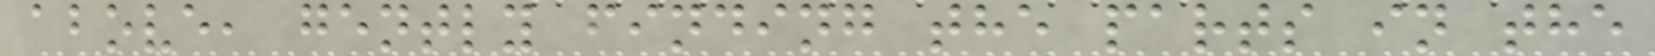above, gently finding the parts in the
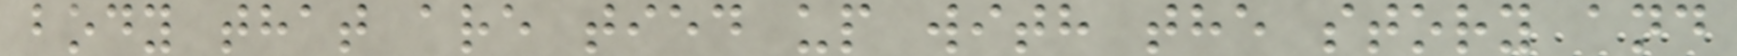body that are tied up with the story and
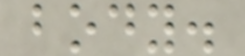body.
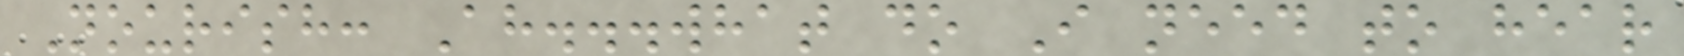Nourish: Ah...what do I need to hear
